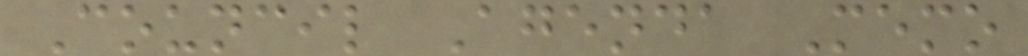Council Agenda Memo
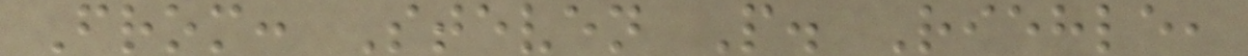From: Steven P. Riehle,
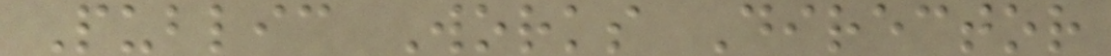Public Works Director
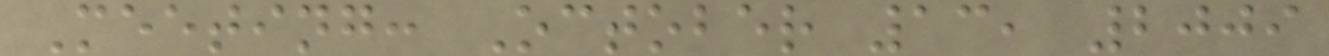Meeting: October 13, 2009
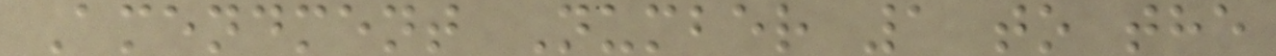Amendment Number 1 to the
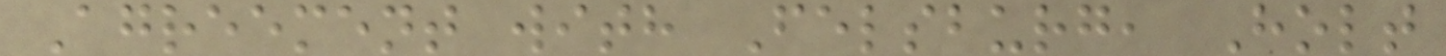Agreement with Felsburg, Holt
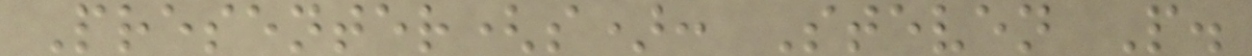Presenter(s): Steven P.
